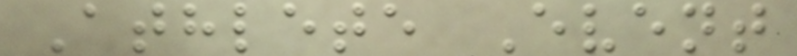Athlete Event
